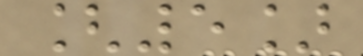[5]
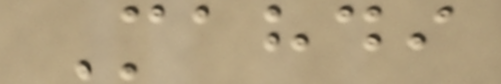Mahdi
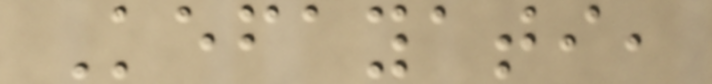Kefayati,
